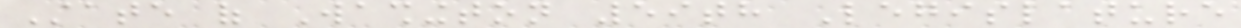State of Washington 59th Legislature
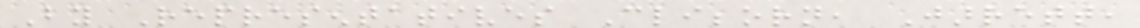By Representatives Clibborn, Jarrett,
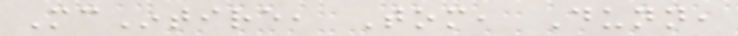McIntire, Tom, Dunn,
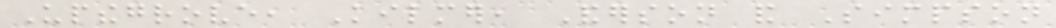Upthegrove, Kilmer, Anderson and Simpson
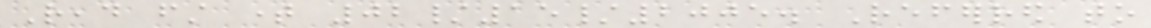Read first time 02/15/2005. Referred to
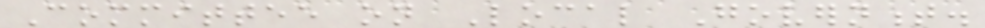Committee on Local Government.
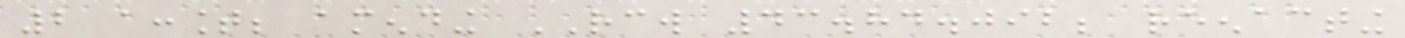2 account; amending RCW 43.84.092; reenacting
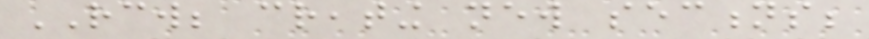RCW; creating new sections;
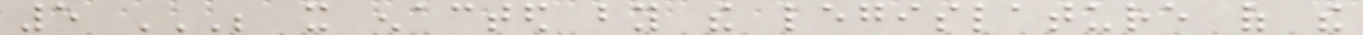5 BE IT ENACTED BY THE LEGISLATURE OF THE
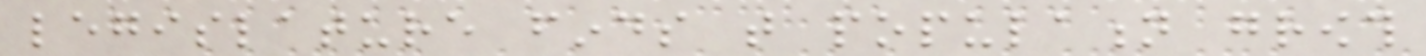legislature finds that population growth
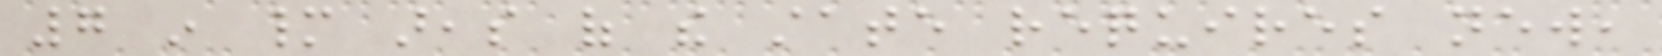7 in many areas of the state requires new,
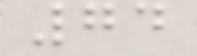74
